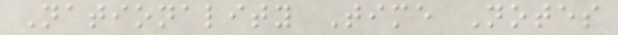Nationality Time Notes
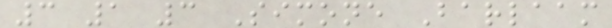3 1 3 Simone Barlaam
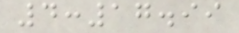4:17.99
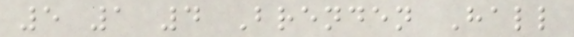5 1 4 Brenden Hall
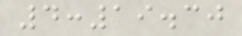4:19.30
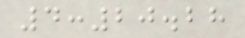4:20.28
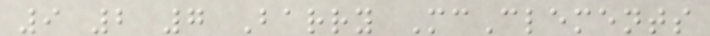9 2 7 Barry McClements
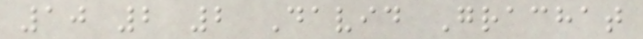10 2 2 David Grachat
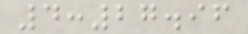4:27.96
